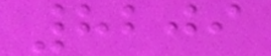8209
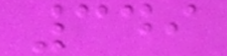349
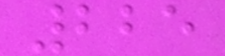225
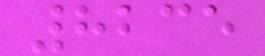8235
